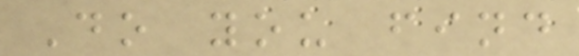Do you find
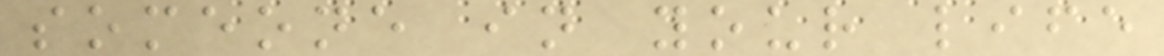someone in your life
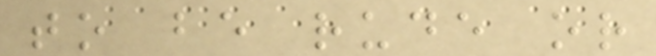to be rude or
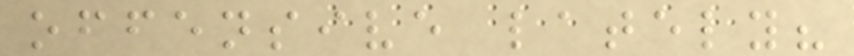offensive lately?
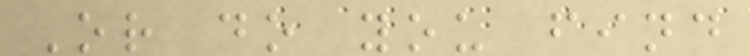Or do you find
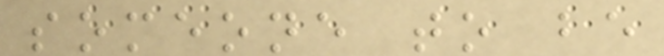someone to be
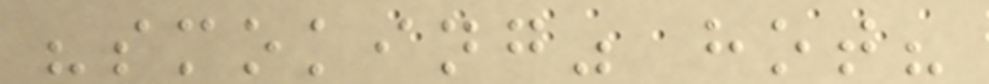"smoking" hot?
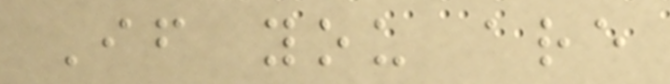If you are
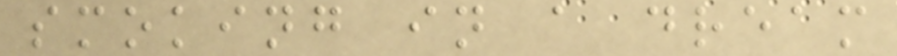smoking in a dream
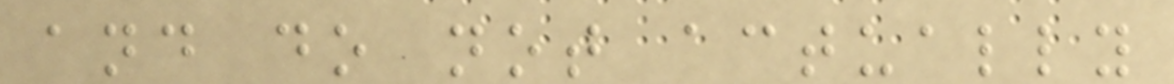and do not actually
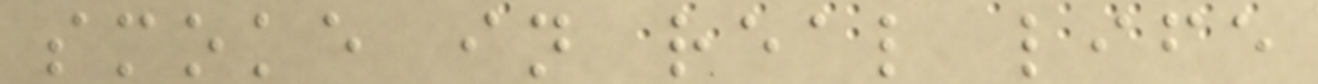smoke in real life
